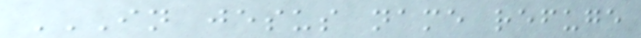IN JESUS NAME REFUGE
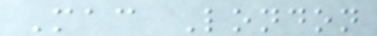Mac London
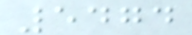5474
